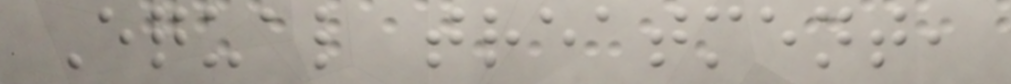Equal treatment,
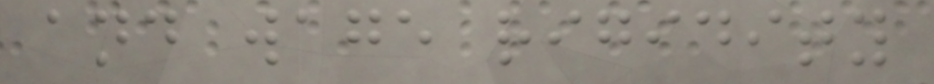and wage rigidity
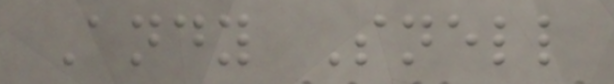Andy Snell
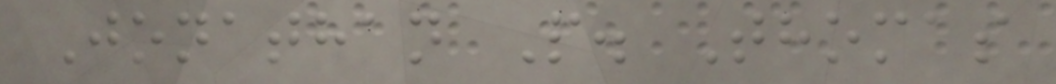Jonathan P. Thomas
